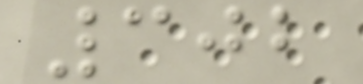302
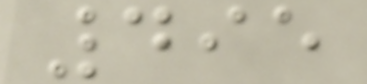495
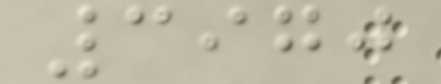3970
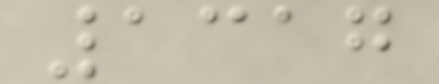1317
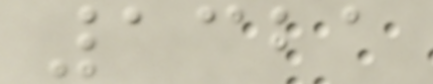1321
